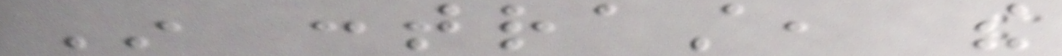In contrast, the
